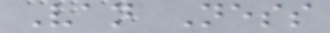Van Ness
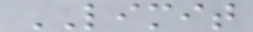LIMIT
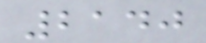2140
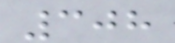308
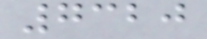7320
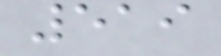519
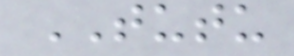TUTU
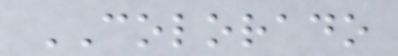COLORADO
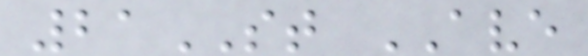21ST AVE
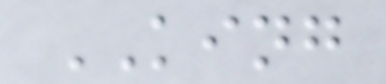KING
